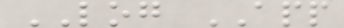LOG APP
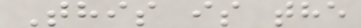This is the
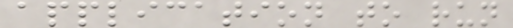application to run
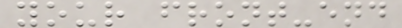your front-end
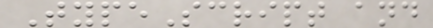TypeScript and
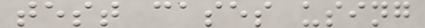test cases using
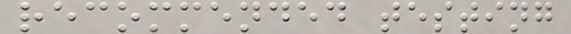recommended testing
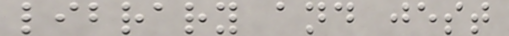library and jest
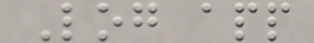Log app
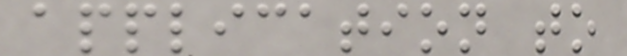application to
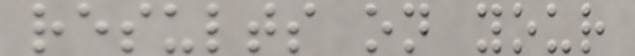results on your
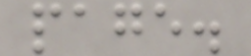page.
